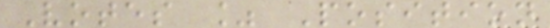Votes % Position
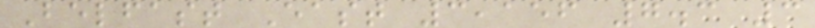Belfast East 3,156 7.3 3
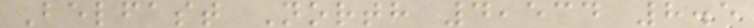Belfast North 4,534 8.5
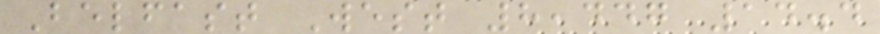Belfast West 8,447 14.4
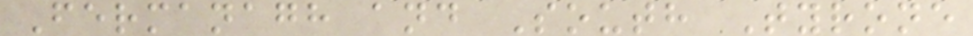Fermanagh and South Tyrone
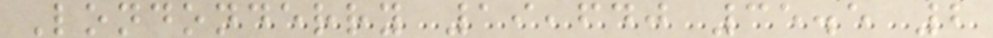Londonderry 19,640 35.5 2
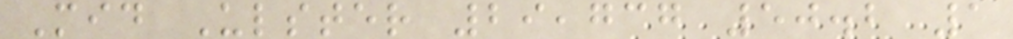Mid Ulster 29,737 50.2 1
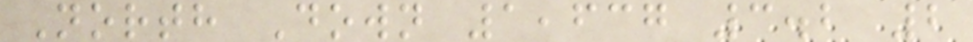North Down 1,637 3.2 2
